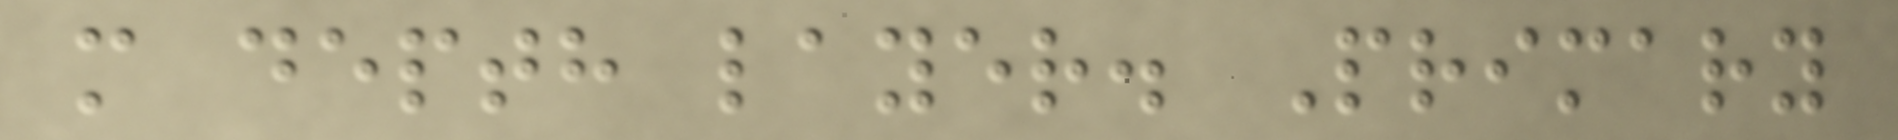m depth layer. Primary
